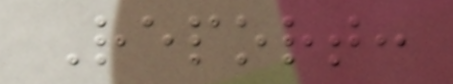Report:
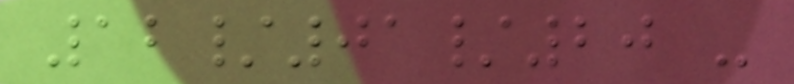12/01/20 -
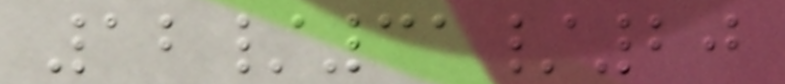12/31/20
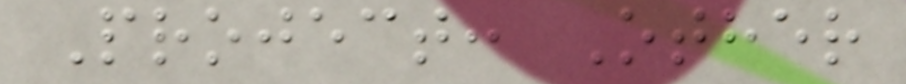Project: Other
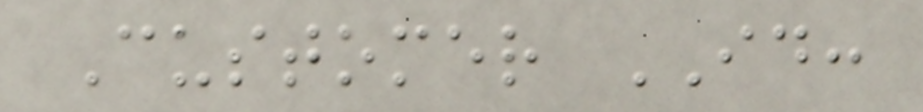Customer ID:
